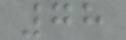78
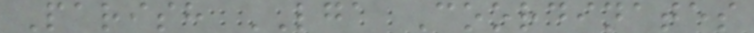Parish LGA Coordinates
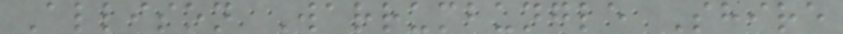Allison Warrumbungle Shire
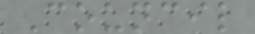Council
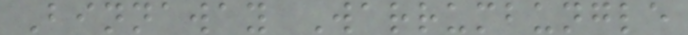Binnaway Warrumbungle
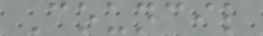Council
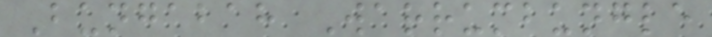Bungabah Warrumbungle
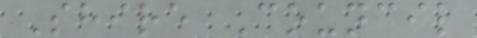Shire Council
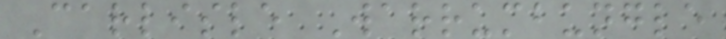Carlisle Warrumbungle
